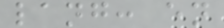lang: en
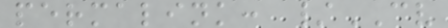permalink: /CV
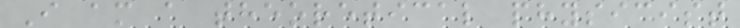I am a theoretical physicist
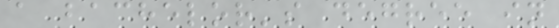a bachelor's degree in
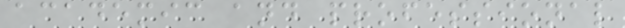academic and professional
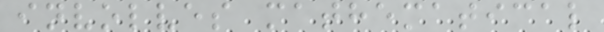involves mathematical
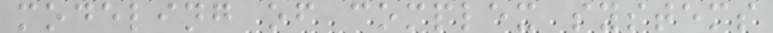modeling of complex systems
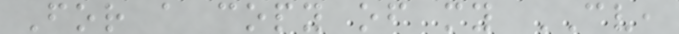For a copy of my CV,
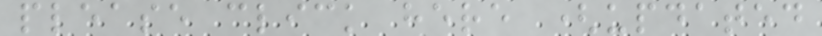please click here (updated
